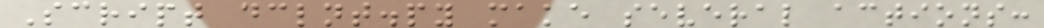Script dclnt.py make several actions:
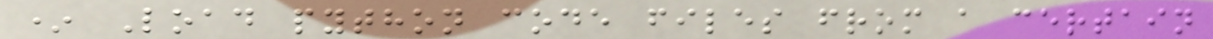* Load python code files from a certain
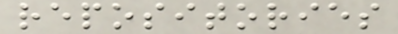repositories
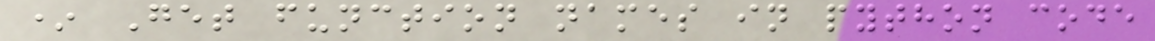* Get function names in python code
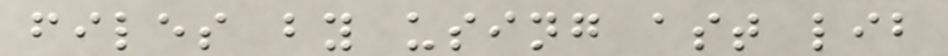files by using ast lib
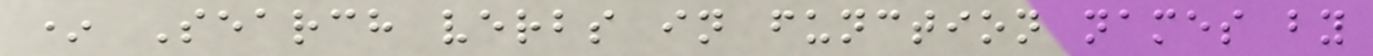* Search verbs in function names by
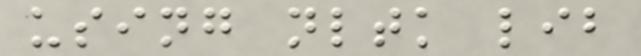using nltk lib
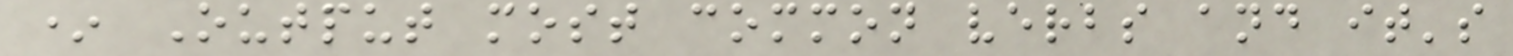* Output most common verbs and it's
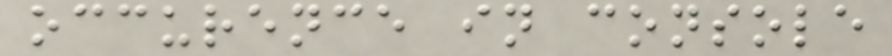occurence in console
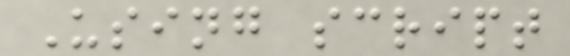Using script
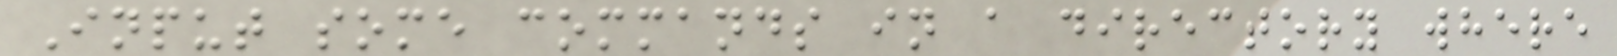Input some commands in a directory where
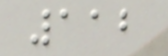112
